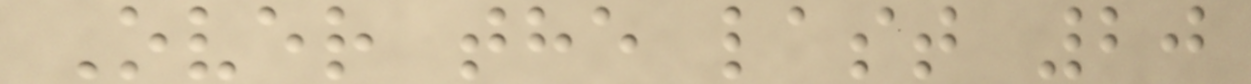Over the last 20
